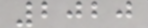2020
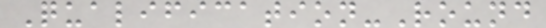Qualification-Round
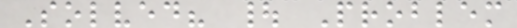Solved? | Problem
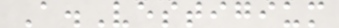A.Vestigium
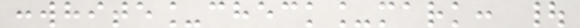:white_check_mark: |
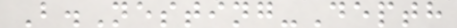B.Nesting-Depth
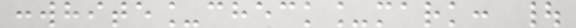:white_check_mark: |
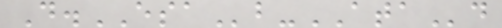D.ESAb-ATAd
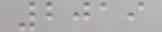2019
